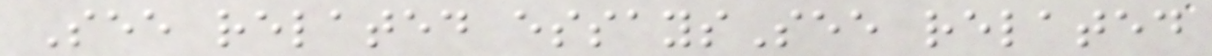See related essaysSee related
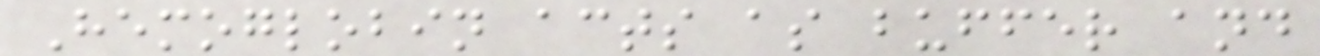Hemoglobin acts as buffer and
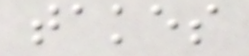takes
